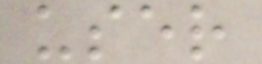user
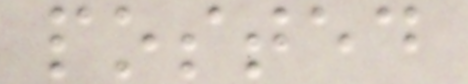posted
